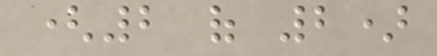(2 of 2)
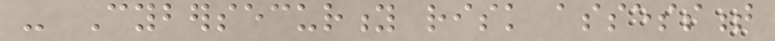- Cybersecurity risk assessment
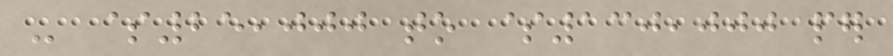- $25,000 to $130,000 per
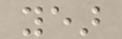year
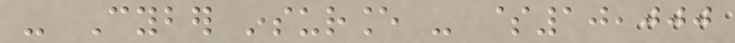- Cyber insurance - $10,000
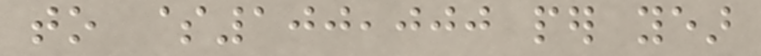to $100,000 per year
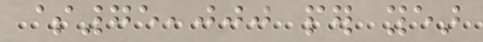$75,000 per year
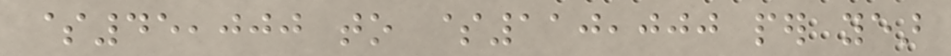$45,000 to $110,000 per year
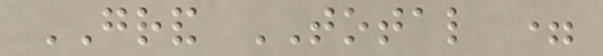GRAND TOTAL =
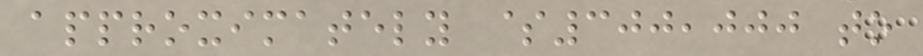approximately $300,000 to
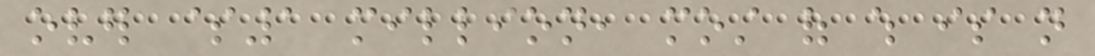over $1 million, most of which is not
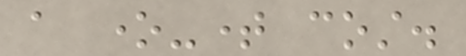a one-time cost.
